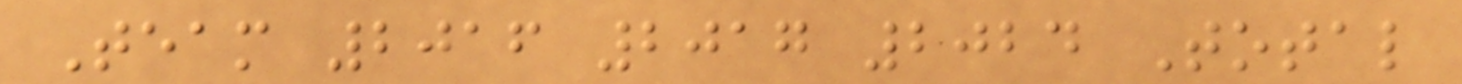Team 2016 2017 2024 Total
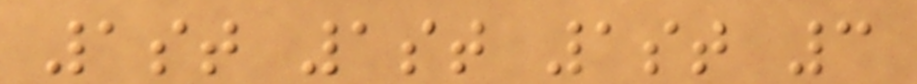1st 1st 1st 3
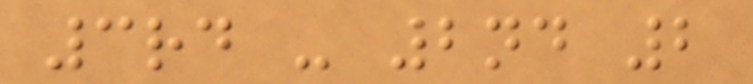3rd - 2nd 2
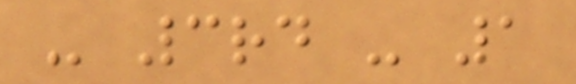- 3rd - 1
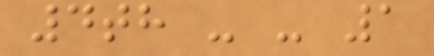4th - - 1
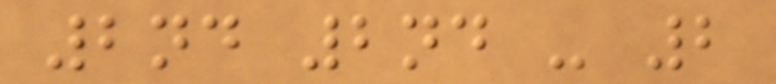2nd 2nd - 2
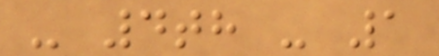- 4th - 1
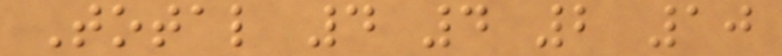Total 4 4 2 10
